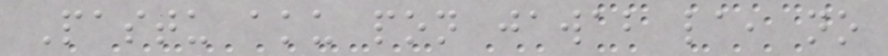Pastu aku pon jawab la, no
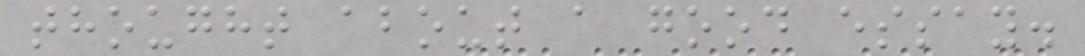thought about a good essay.
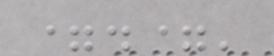=.='
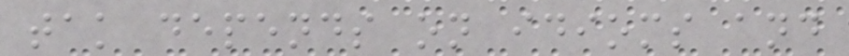tak depends on idioms and
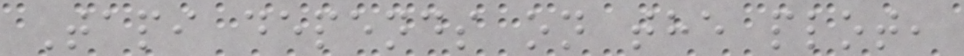Tapi depends on the plot,
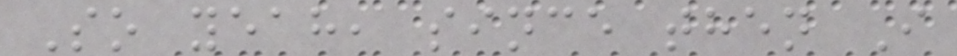So yeah, since then I
